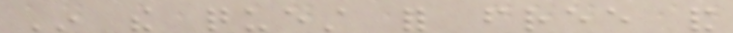In the quest for free and
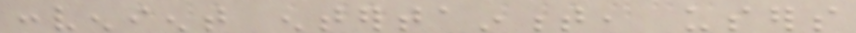convenient entertainment, users
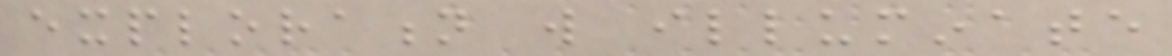exploration will illuminate
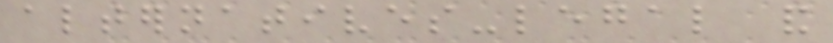alternatives-legal and
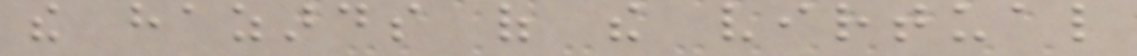the hazards of the virtual
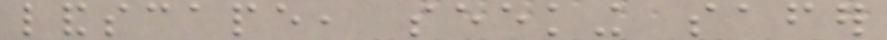landscape, seeking safer
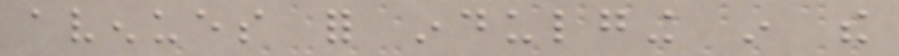avenues for indulging in the
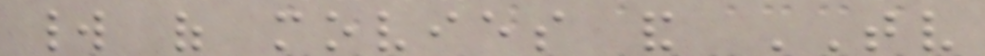world of movies and TV
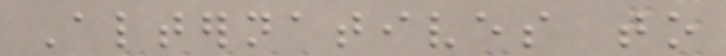Alternatives to
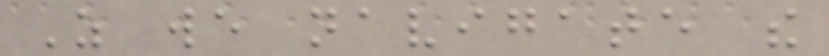As we navigate the
